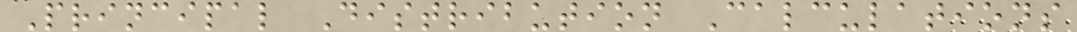Principal Distribution Calculations
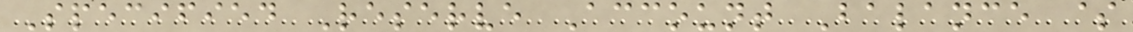Specified Reserve Account Balance $
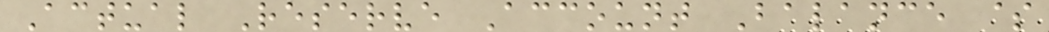Actual Reserve Account Balance $
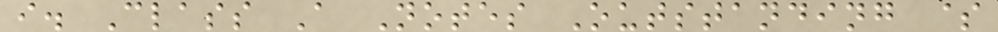i. Class A Notes Outstanding $
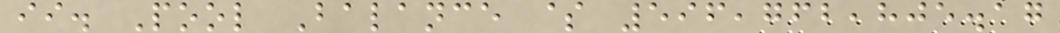ii. Pool Balance $ 596,762,805.17
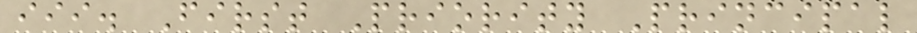iii. First Priority Principal
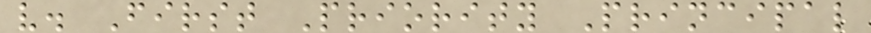v. First Priority Principal
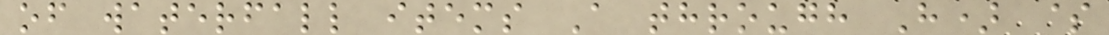of waterfall items A through H) $
